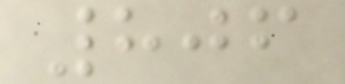806
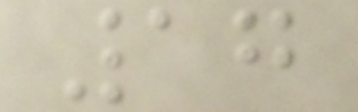17
